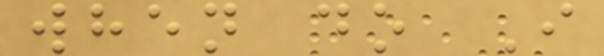when do I
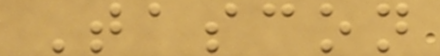Tascon
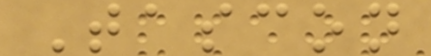Tascon
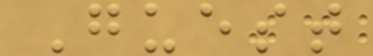Guest
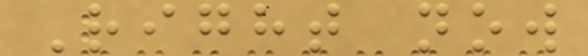Right now
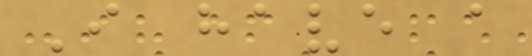I have a
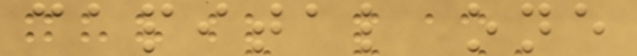capital one
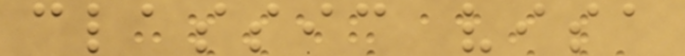classic visa
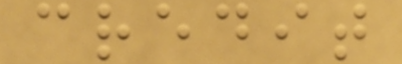credit
